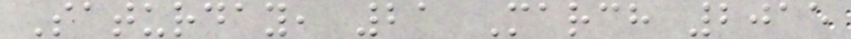Saturday, 21 March 2015
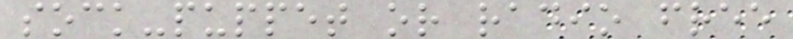sock-puppet or radio free
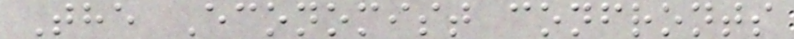The Economist confronts
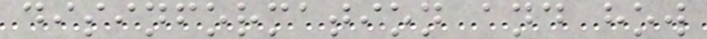disinformation and how
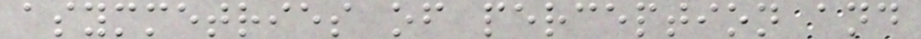asymmetries of perception and
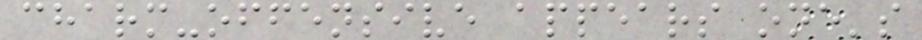charm-offensive appears one's
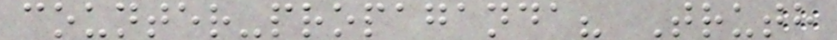counter-propaganda? Truth
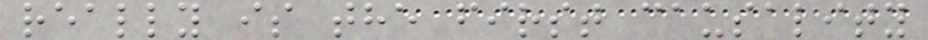really is the first causality
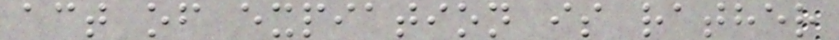act of expiation is rather
